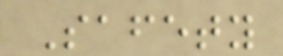Safety
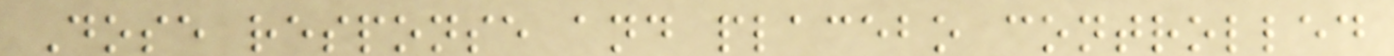Dose response and placebo controlled
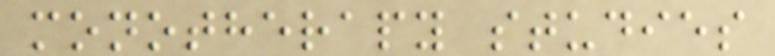monotherapy studies
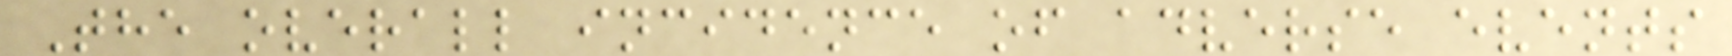The overall incidence of adverse events
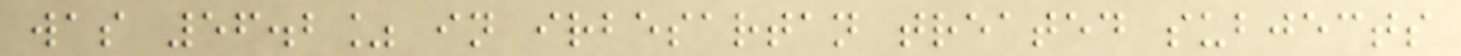was 56.2% in irbesartan treated subjects
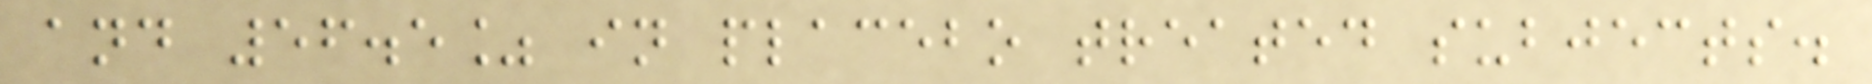and 56.5% in placebo treated subjects.
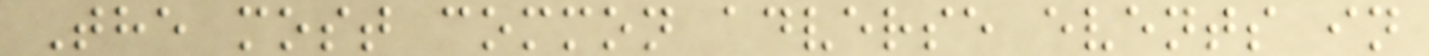The most common adverse events in
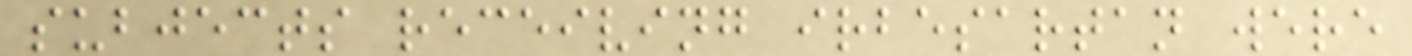subjects receiving irbesartan were
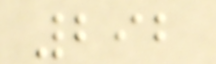292
